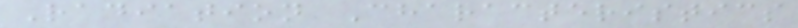Radiation Characteristics
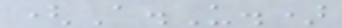(A.U.)
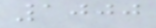1000
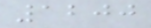1200
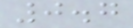0.7
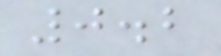0.2
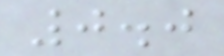0.0
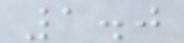1.0
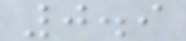0.9
